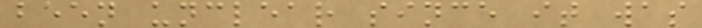been unclear since it was
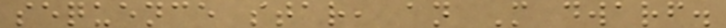sequence star, an M dwarf.
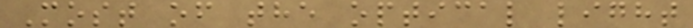Most of the optical light
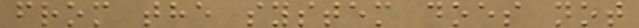from the system does not
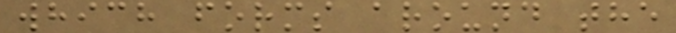which forms around the
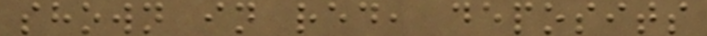shown in red, deposits
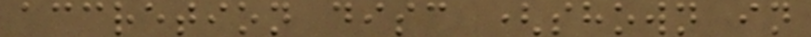accretion disc (shown in
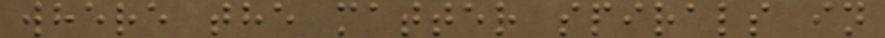where the matter spirals in
